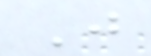J
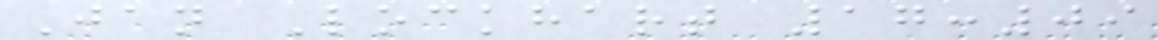Jan Lockhart 17:09
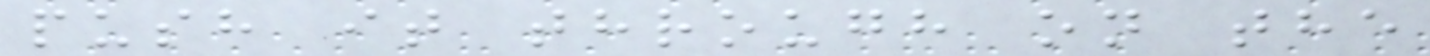push it through on the
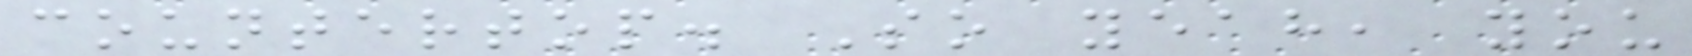countertop. So yeah, you
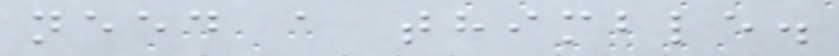need a thimble.
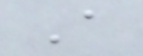A
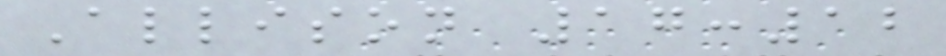Allison 17:12
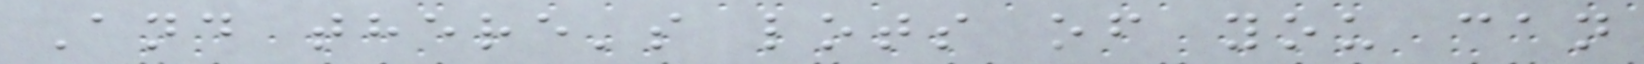And there's lots of you can
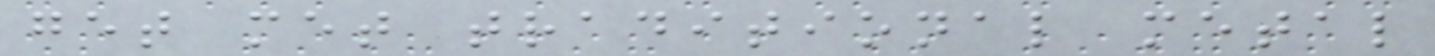get met traditional metal
